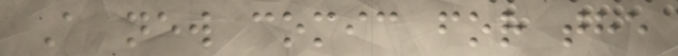A new comic for the
